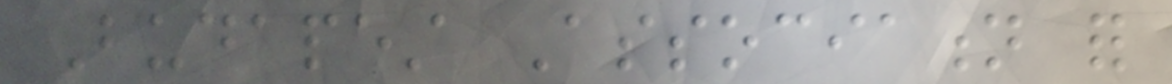Budapest Association for
